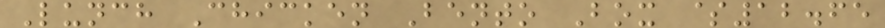Lunch Chicken Bento Box $12.65
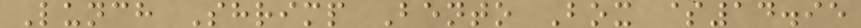Lunch Shrimp Bento Box $14.95
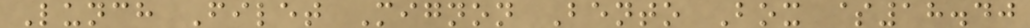Lunch Filet Mignon Bento Box $18.40
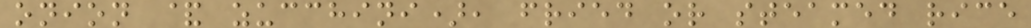onion & zucchini), fried or steamed rice
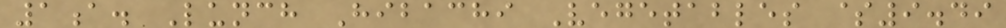1a. Lunch Hibachi Vegetables $9.49
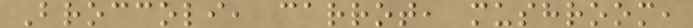Broccoli, carrot, mushroom,
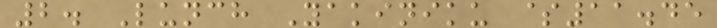2. Lunch Yakiniku $11.45
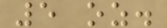5 oz.
